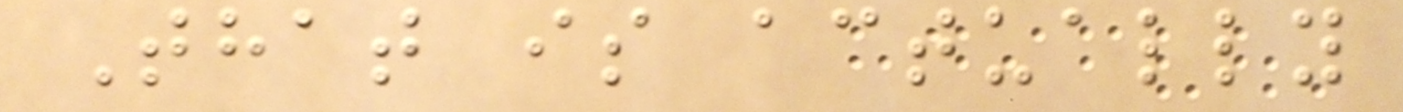That is actually
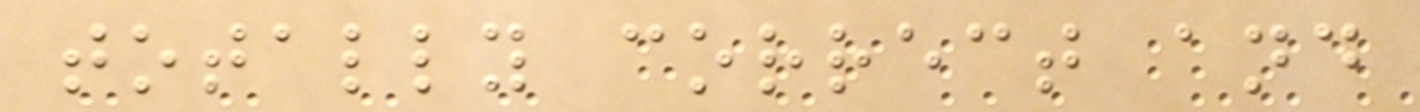totally correct and
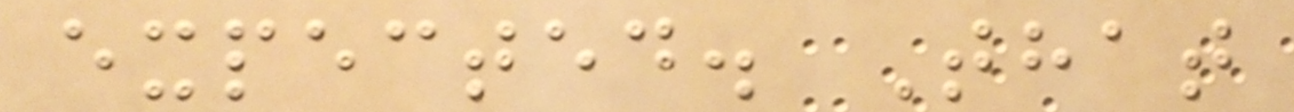expected. That
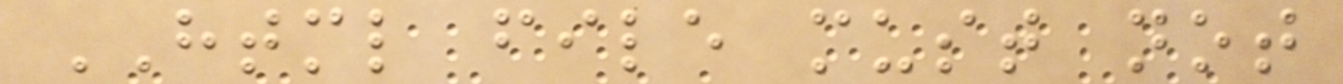HTML file must not
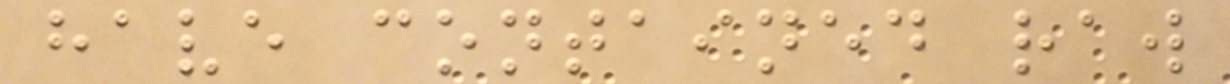have contained raw
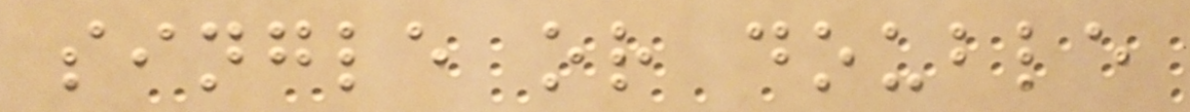single or double
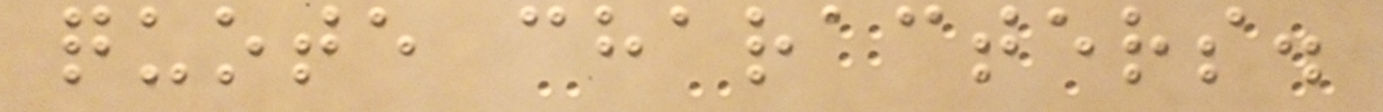quote characters.
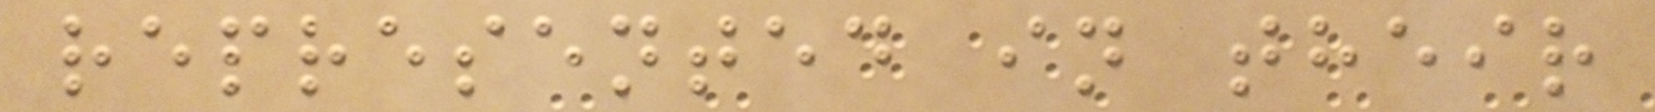represented in their
